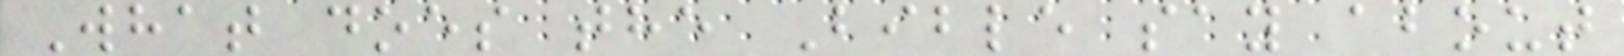What does the Bible say about
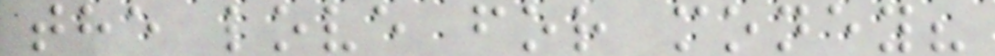the love for money?
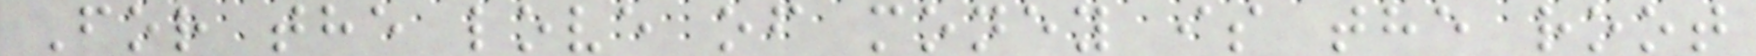For the love of money is the root
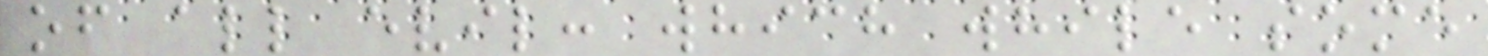of all evil: which while some
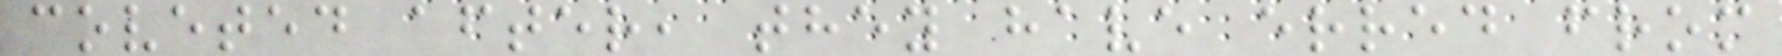coveted after, they have erred from
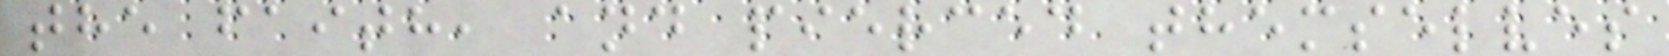the faith, and pierced themselves
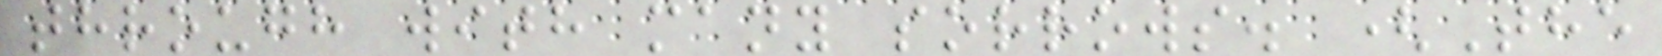through with many sorrows. (The
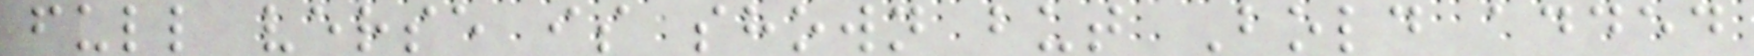full verse is shown but Bold added
